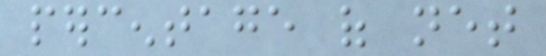percentage of net
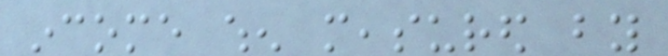income when measured by
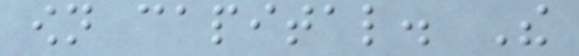own capital. The
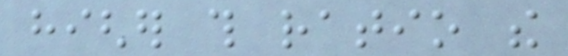higher this ratio the
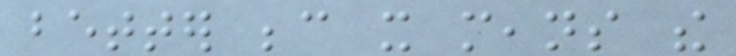better because it means the
